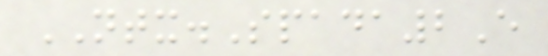NTX.Spada2E
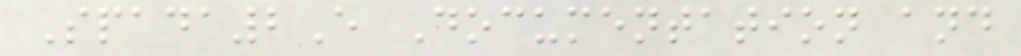Spada2E Documentation and
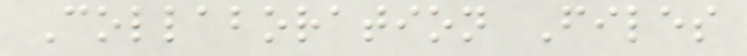Collaboration Files
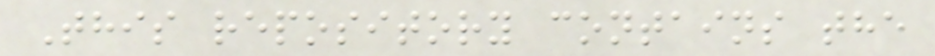This repository contains the
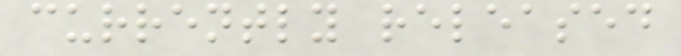currently released
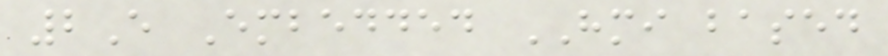2E Embedded HMI based
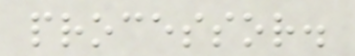processor.
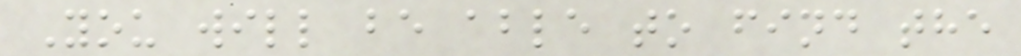You will be able to find the
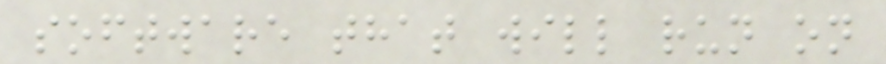software that will run on
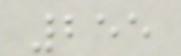255
